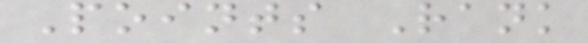Points Rank
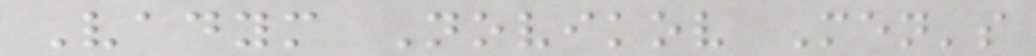Vadym Novikov Men's
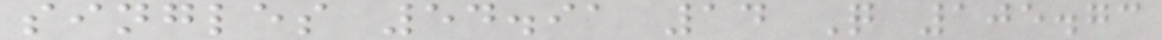singles 54.91 14 Q 105.73
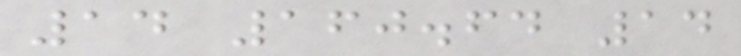14 160.64 14
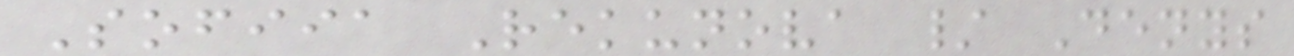Sofiia Rekunova / Denys
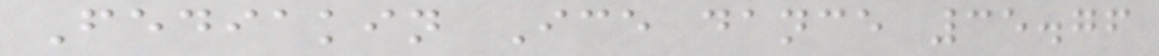Fediakin Ice dance 35.76
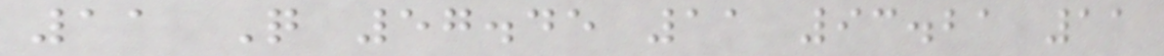11 Q 57.45 11 93.21 11
